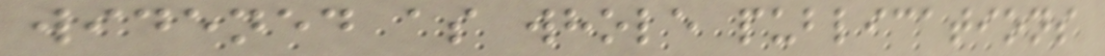widened as whole publications
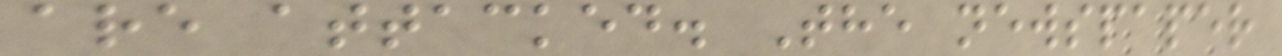are attacked. The newspaper
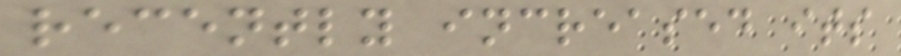recently increased its
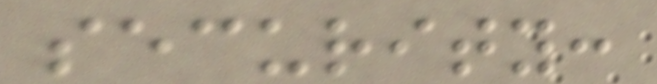security:
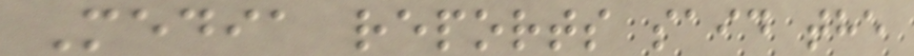Media reports said the
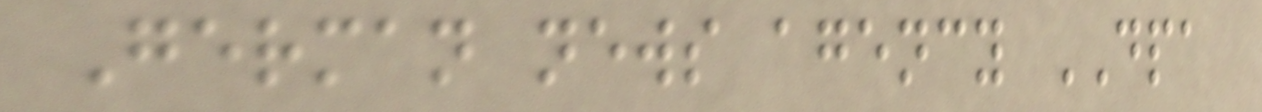German news agency DPA
